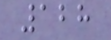128
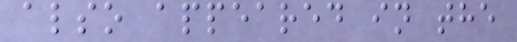also appeared in the
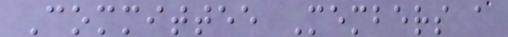Committee Members a
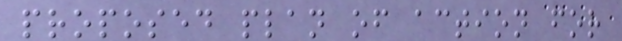proposed plan of action for
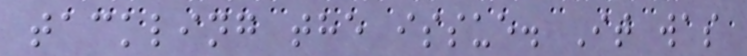tackling the issue. It was
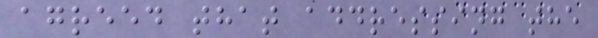agreed that addressing the
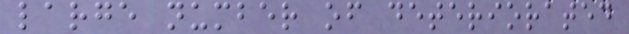large number of deteriorated
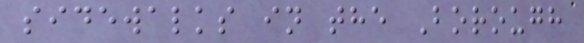sidewalks in the Borough
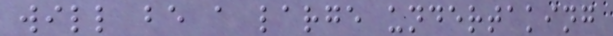will be a large undertaking
